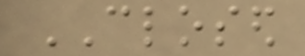CLOSED
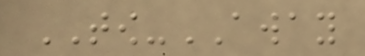TOW-AWAY
